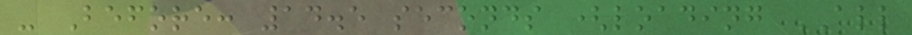- Before: 14.5 seconds (loading ALL
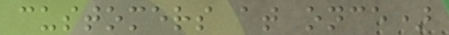customers at once)
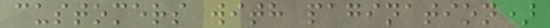customers with pagination)
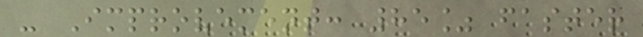- Improvement: 85% faster
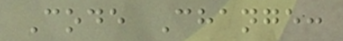Code Change:
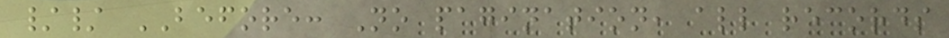// BEFORE: No pagination, all records
